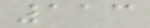113
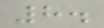8.
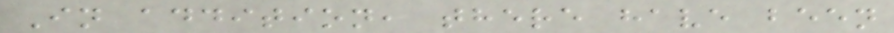In addition, there have been
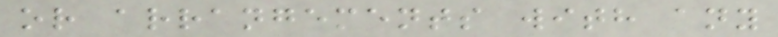or arrangements with any
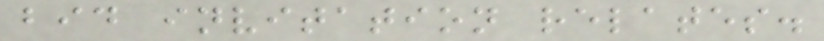bid invitation relates.
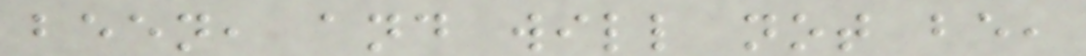been, and will not be,
